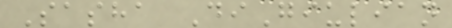Sasha DiGiulian
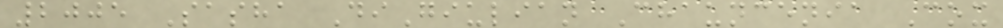2005 Sasha DiGiulian Chauncenia Cox
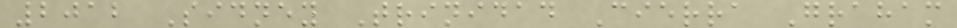2012 Sidney Trinidad Cierra Graham
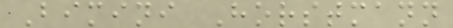Bimini Horstmann
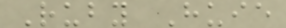Ruby Huie
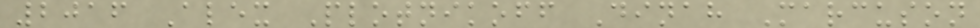2016 Alex Plotnikoff Dinah Marcuson
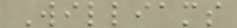Williams
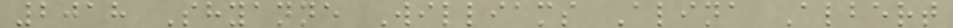2018 Shyanne Williams Alina Albert
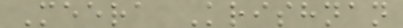Meera Krishnan
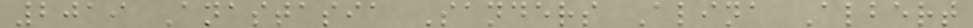2019 Anastasia Sanders Alina Albert
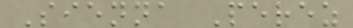Sienna Perez
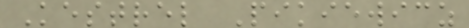Kestrel Pikiewicz
